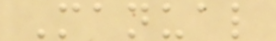Manual
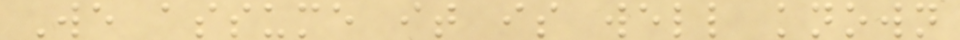We assume it is well known
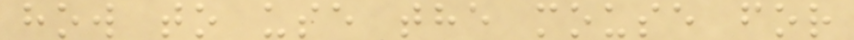how to use the mouse for
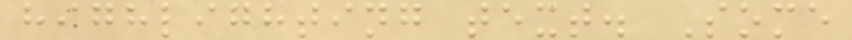highlighting text. Some
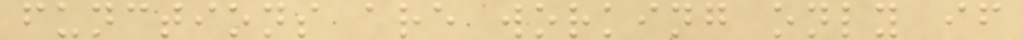functions are working only if
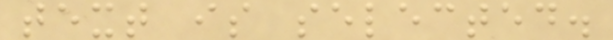text is selected.
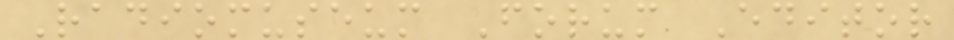Radiomuseum Forum Editor
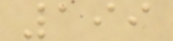199
